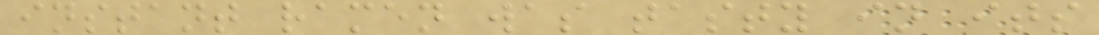instant ramen was tasty in its
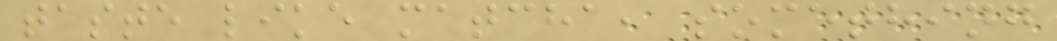taste like matcha, something
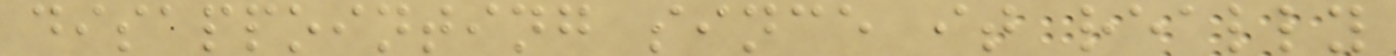disappointing since it really
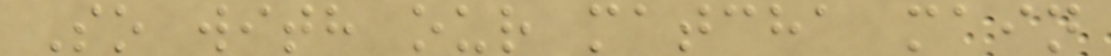So with our matcha main
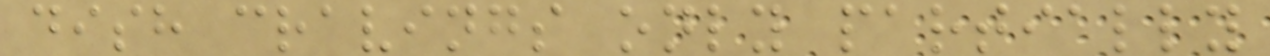dish cravings only partially
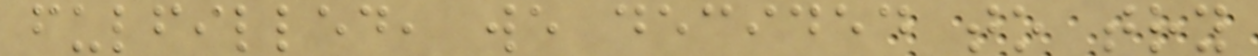fulfilled, we decided to try
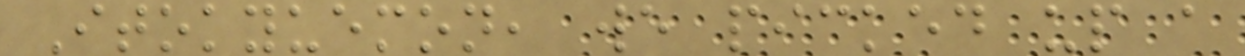Itokyuemon, we picked up a
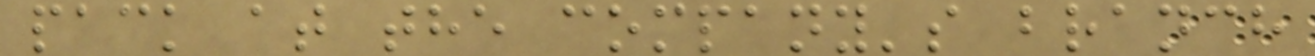pack at the company's branch
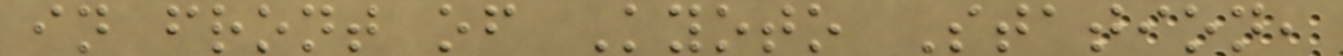in front of Kyoto Station,
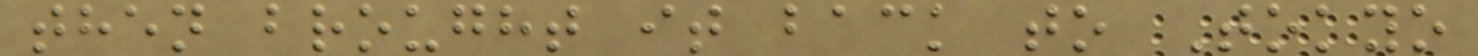then brought it back to Tokyo
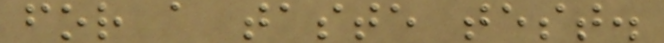for a taste test.
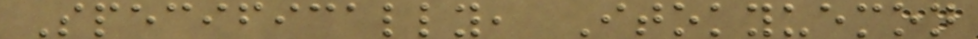Specifically, Itokyuemon
